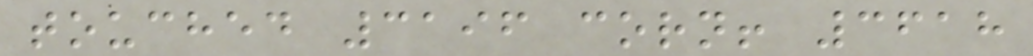touched 3196 corn! 3618
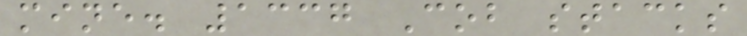mine. 1337 Cob stacks
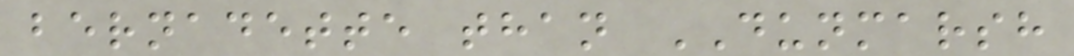bernadette than DUNMARSH
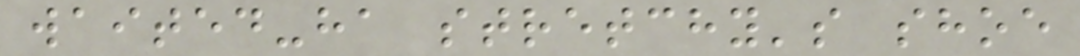waited-ha stretchy's shoe
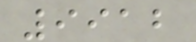9912
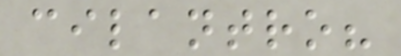cilantro?
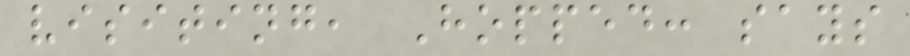visiting, Hopped: says
